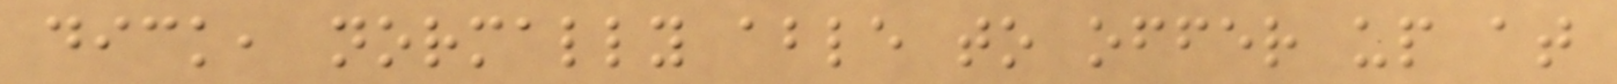dick, normally able to offer up at
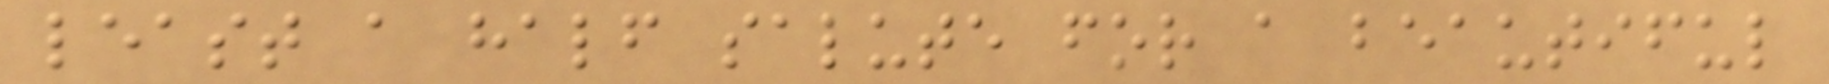least a half salute for a beautiful
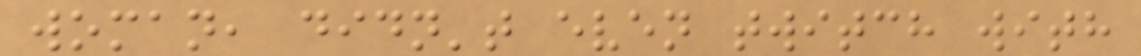woman, didn't even twitch with
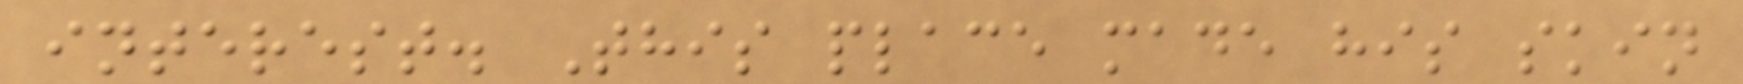interest. This place made his skin
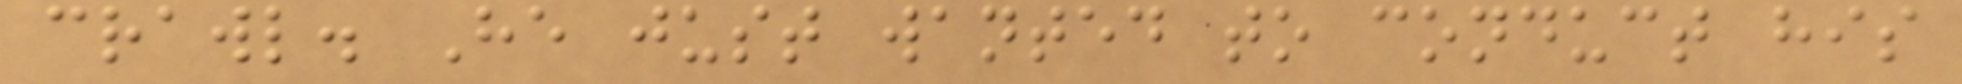crawl. He just wanted to conduct his
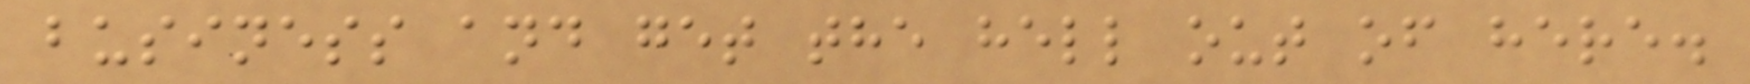business and get the hell out of here.
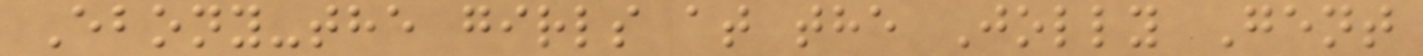Ebony-the girls at the Jolly Gent
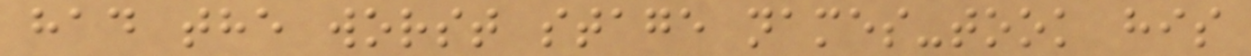had the worst stage names-took his
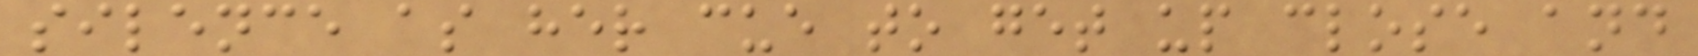silence as her cue to get up close and
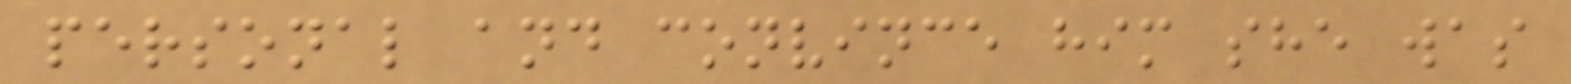personal and convince him she was
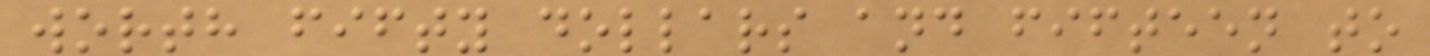worth fifty dollars and fifteen to
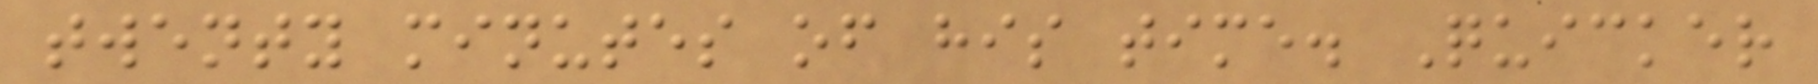twenty minutes of his time. Quicker
